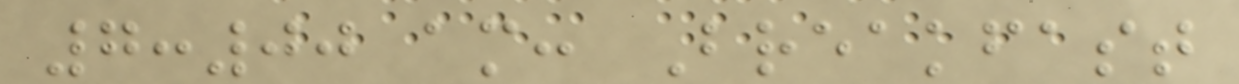7:00 am: Breakfast
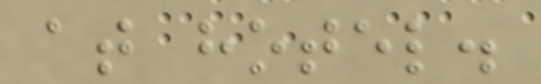at hotel.
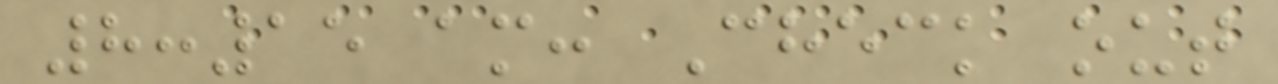8:15 am: Check out
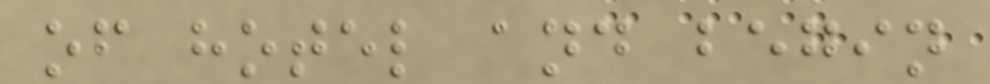of hotel and begin
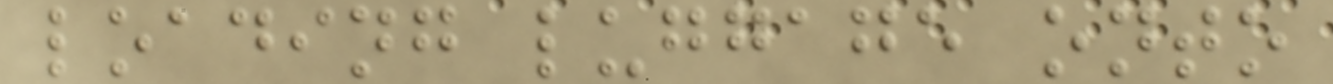loading luggage onto
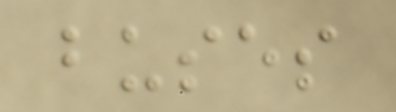buses
